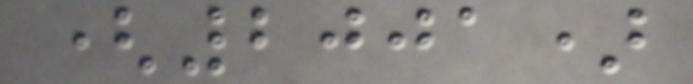(2001)
